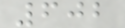602
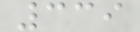339
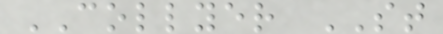COLLYER ST
